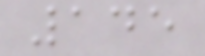145
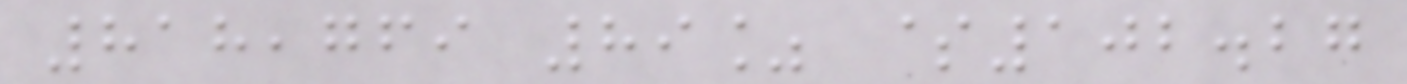818,769 89% $102.27
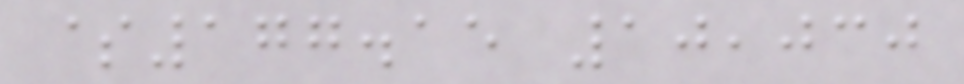$177.15 10,030
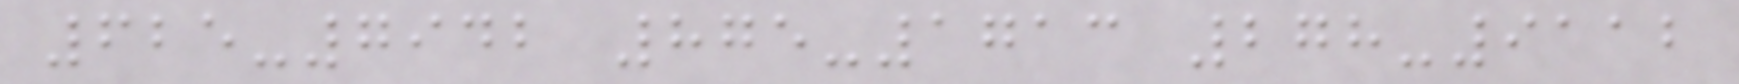625-7942 875-1713 278-9112
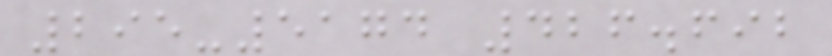295-5174 426.692
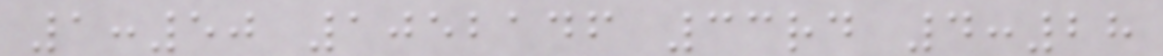1:50 1052146 33rd 4:28
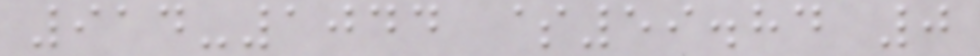914-1044 $59.84 0
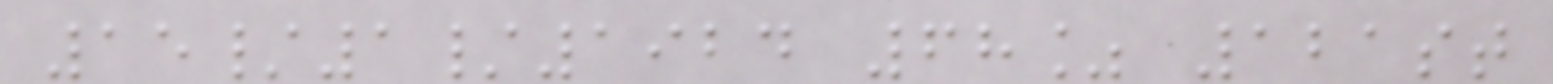15/1/1924 68% 121st
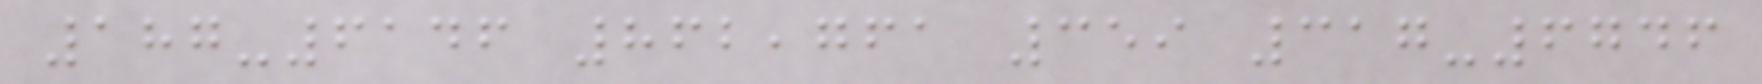187-6146 862,761 359 317-6746
